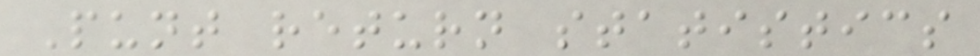Punt return statistics
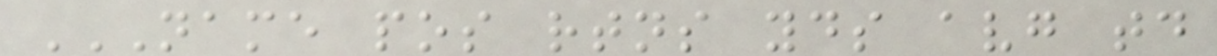NAME POS RTNS YDS AVG TD
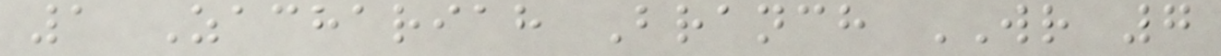1 Zachariah Branch WR 7
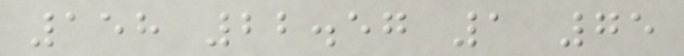158 22.57 1 75
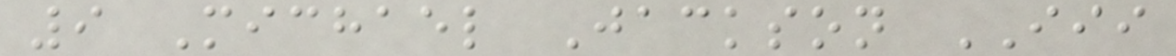9 Michael Jackson III
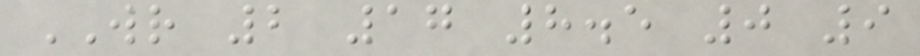WR 2 17 8.5 0 9
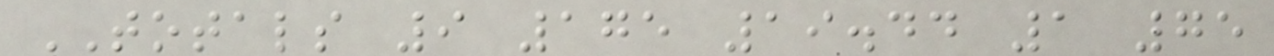TOTALS 9 175 19.44 1 75
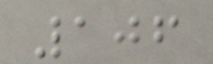106
